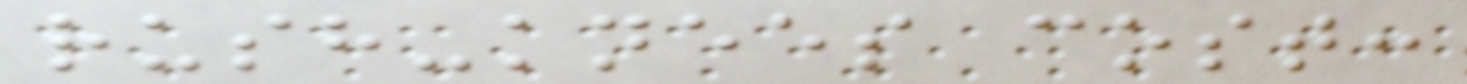rush-knees cost:
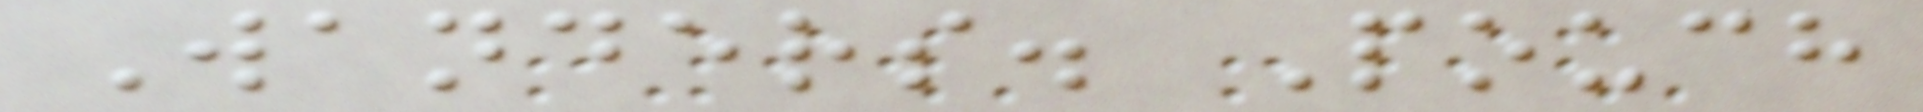Wanders. Pouch
